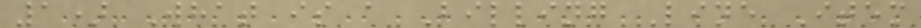1) What is a Billing Line Item
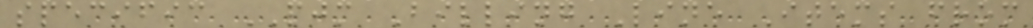specific PJM Billing Line Items from
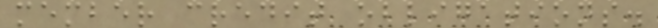member credit obligations.
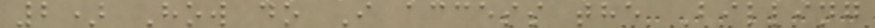2) How do I access the Billing
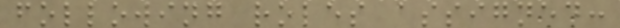following roles assigned:
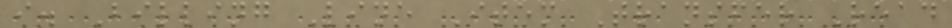i. Billing Line Item Transfer Read
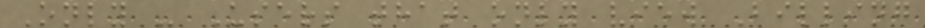Only - Users that only view Billing
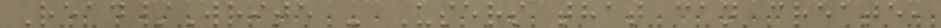Read/Write - Users that can create,
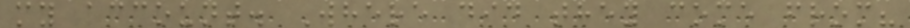my account. Where did they come from?
